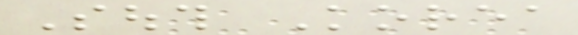South Korea
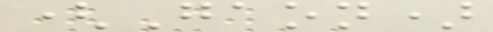(Gaon)
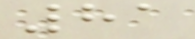81
